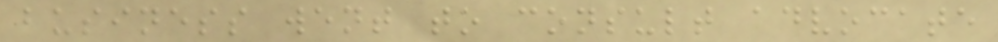business went to consult advocate
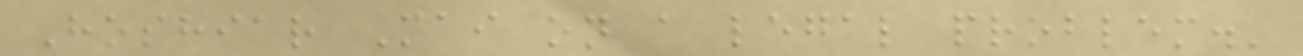Hoshiar Mai on a legal problem.'
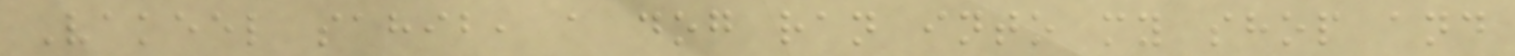Vakeel sahib, a dog ran into my shop and
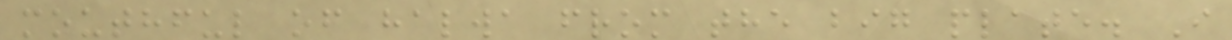mouthful of halwa from the big plate. I
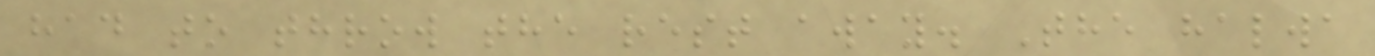had to throw the rest away. The halwa
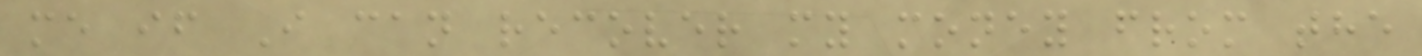me if I can recover my money from the
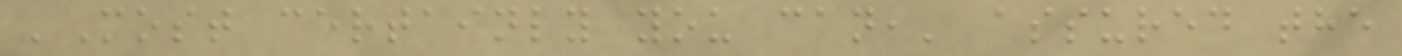'Most certainly you can,' assured the
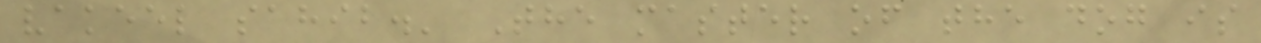vakeel sahib.' The master of the dog is
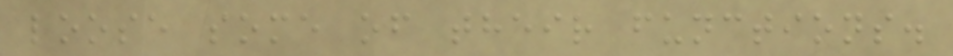loose some of their functions.
